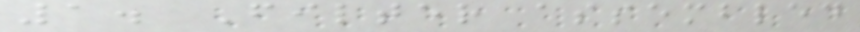1. Filter assembled
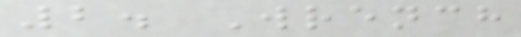2. Wrench
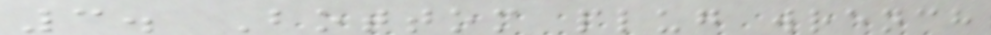3. Bottom plug wrench
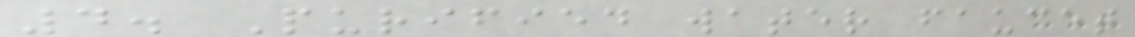4. Purified water faucet
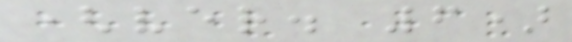(ver. 6)
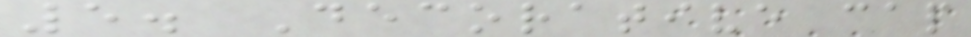5. Decorative cap
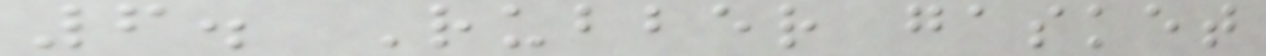6. Rubber gasket
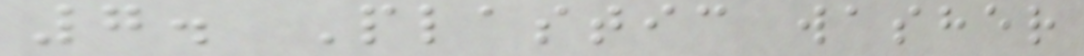7. Plastic washer
